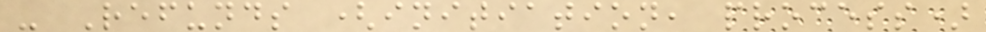- Refunds (initiation, process)
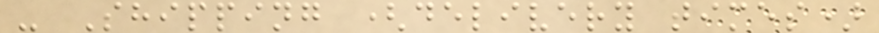- Shipping (delivery times)
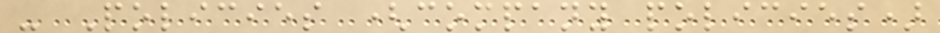- Policies (company policies)
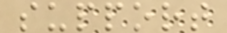support
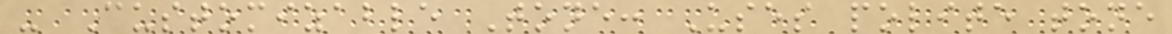- Customizable Tone: Uses polite tone
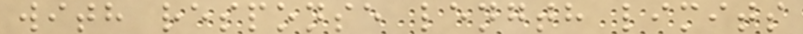with response length limits
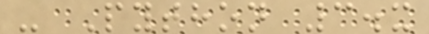- Python 3.x
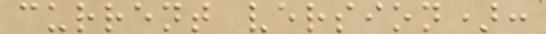current version):
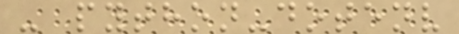- python-dotenv
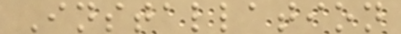Installation
